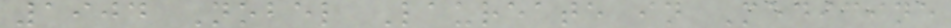1904 Nobel Laureate in Medicine
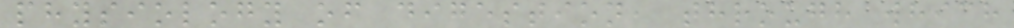physiology of digestion, through which
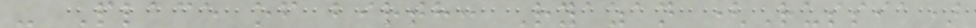- Place of birth: Ryazan (Russia)
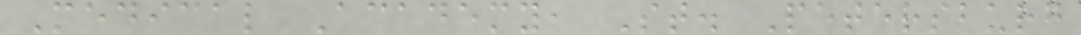Medical Academy, St. Petersburg
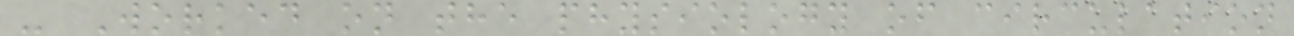- Worked on the physiology of circulation
